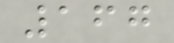167
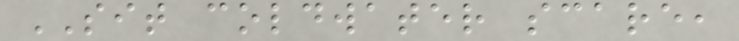SIT coldwater scare,
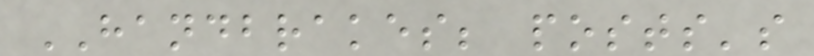HANDBRAKES; posts's
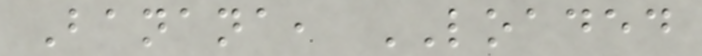Banana, LOADED
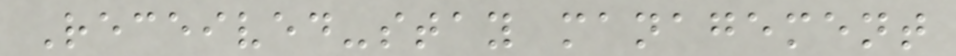Received-stay management
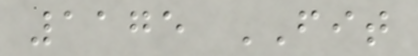1175 FIT
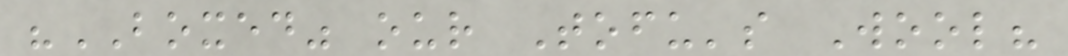"BOXED" our Tofu's Wool?
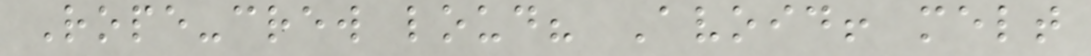Rope-crew loud? Avoid! melt
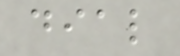dial
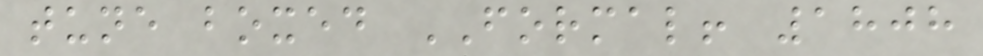tune boxed FORMAL! 1808
